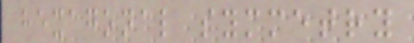hexagonal symmetry
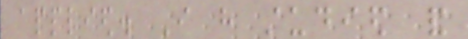applied. I have studied and
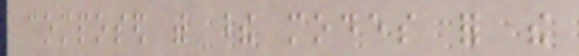composed with these modes for the
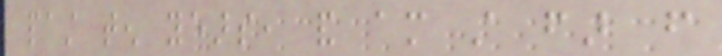past ten years, and am still far from
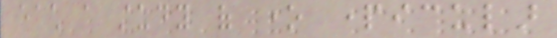each a study of one particular
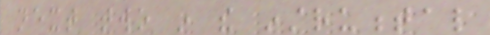next two in the instrumental
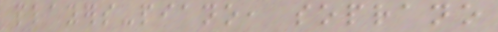players-piano, soprano
